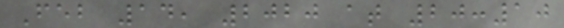Feb 14, 2020 at 20:10
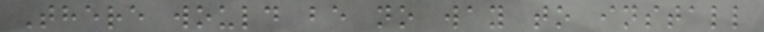There would be no way to install
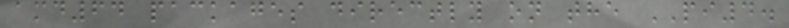amd64 packages directly on the PI4.
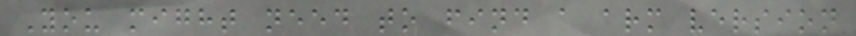You might need to find a arm version
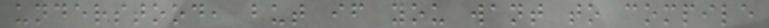understood, but if you want to compile
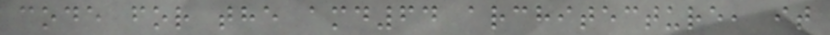code for the amd64 architecture, it
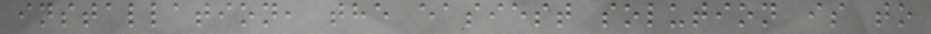installation, the easiest solution is to
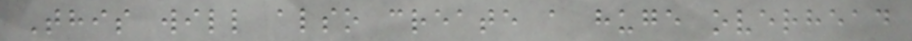This will also create a huge overhead
